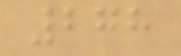278
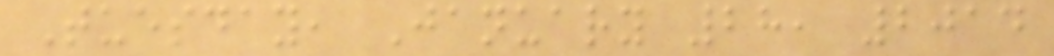Tuesday, January 28, 2014
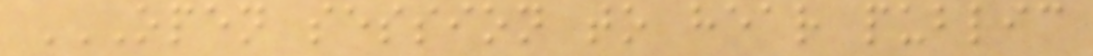OPEN SESSION TO HEAR PUBLIC
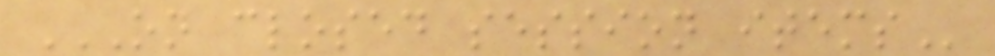ON CLOSED SESSION ITEMS
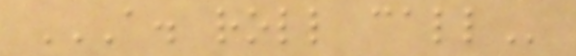A. ROLL CALL
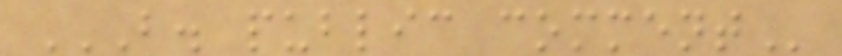B. PUBLIC COMMENT
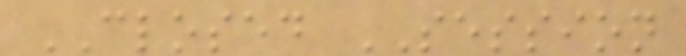CLOSED SESSION
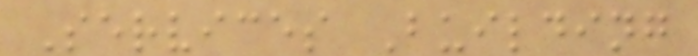Services Building
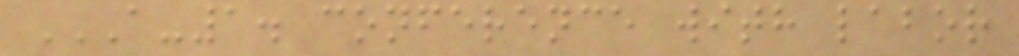A-1. CONFERENCE WITH LABOR
